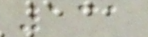131
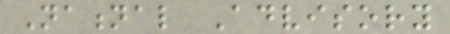National Advisory
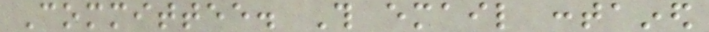Committee. This email contained
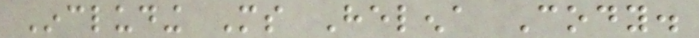Including Ms Helena Cody.
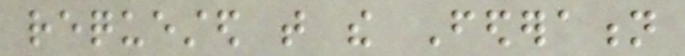requested that the Federation
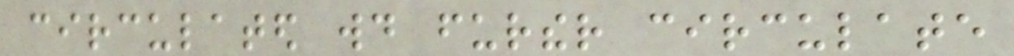circulated would further circulate
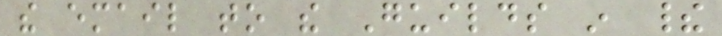the email to the Guilds in their
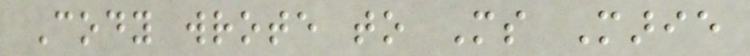Cody wrote to Ms Marie
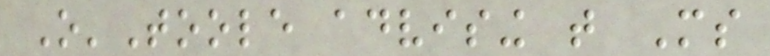O'Toole advising that Ms
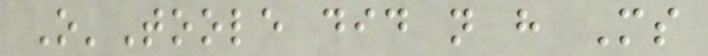O'Toole did not have Ms
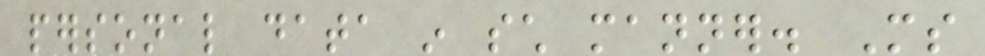personal data in such manner. Ms
